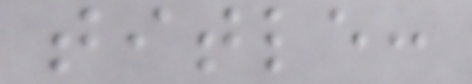title:
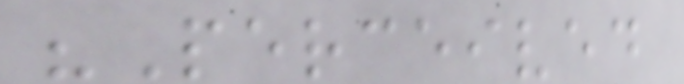"Perceived
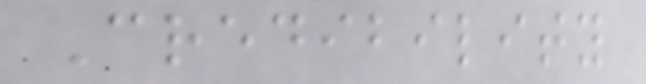Credibility
